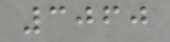3060
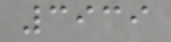3939
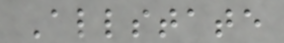Allstate
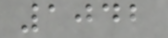1042
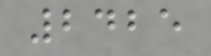2425
